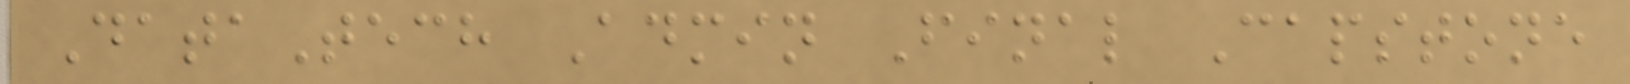DataTech Admin Final Capstone
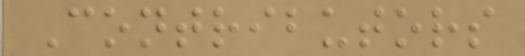Contributors
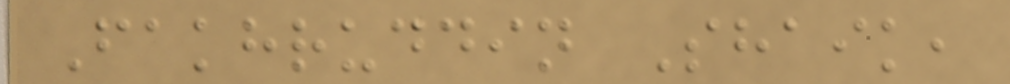Fakhruddin Shaik,
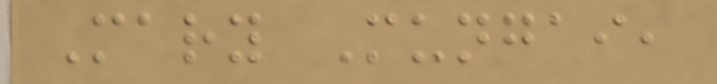Mary Mungai,
